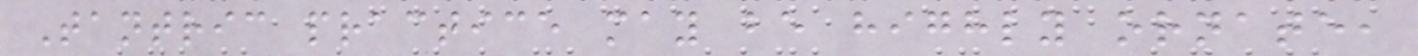Tantric practice may be highly ornate,
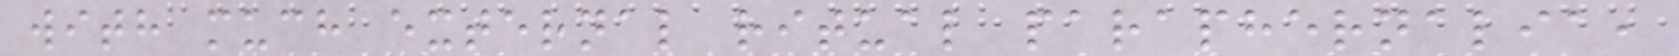with much external ritual paraphernalia,
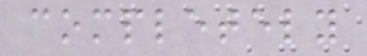completely
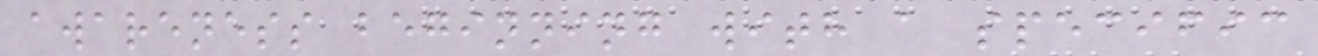awareness beginning with a specific
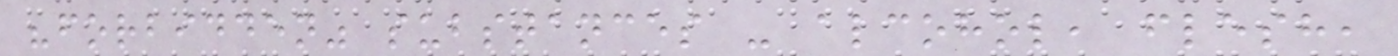"forbidden" substances - alcohol, flesh,
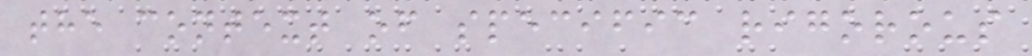the context of specific rigorous
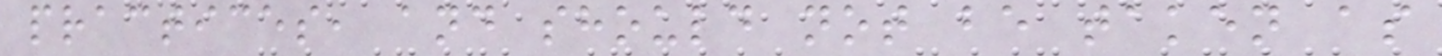practices, and should not be taken as
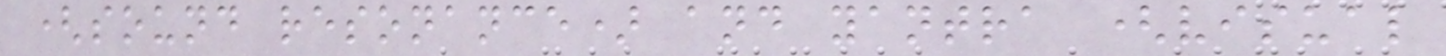(sound resonance) and yantra (visual
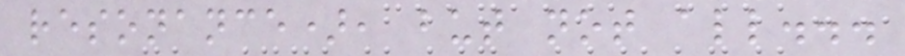resonance), but not all...
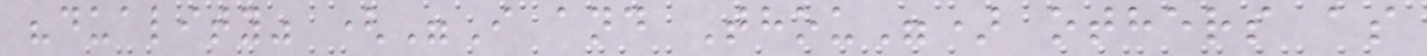"duality" ("I and Thou") others as
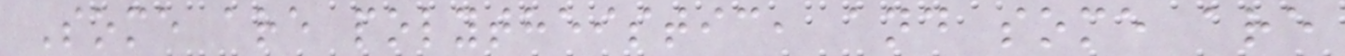Some are polytheistic, and some are
